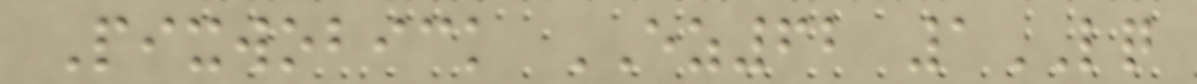Pixwobick EZ62 1LQ
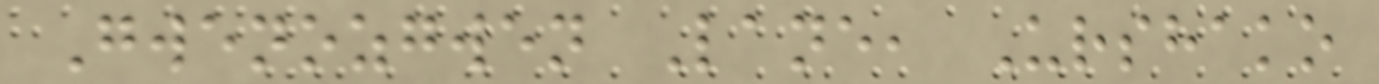Gwenozgwen Lane, Urshako
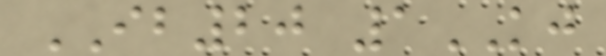IB20 1KJ
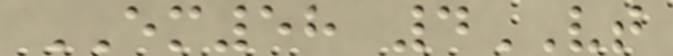EM58 4VT
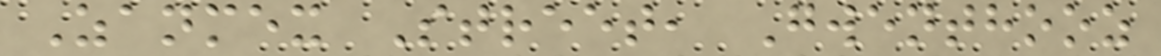Zanmex Street, Gwenthooz
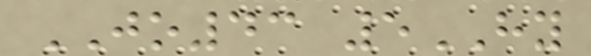JO43 5HY
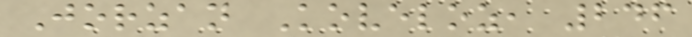Jorzan Koveloz, 246
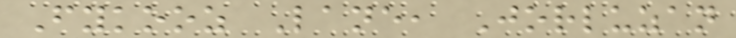Fykooz Lane, Jorluzan
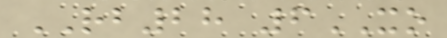RB28 6XO
